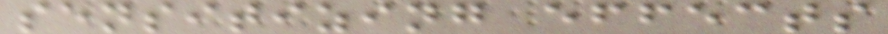sensitizing effects
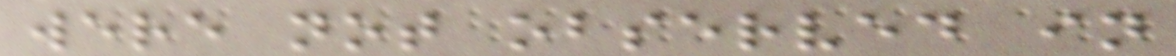were not observed in
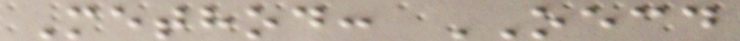Method: OECD
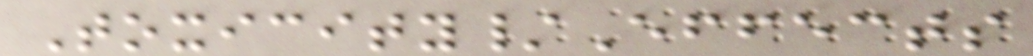Toxicity/Effects
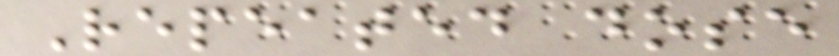Repeated dose
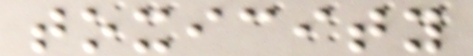toxicity
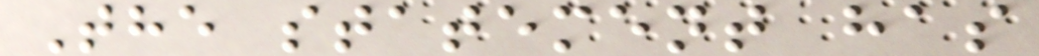The statement has
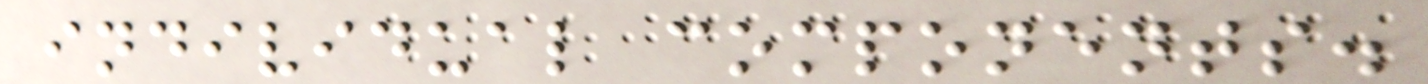individual components.
